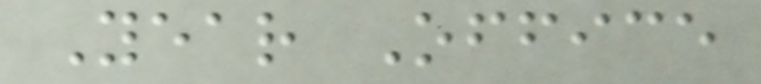Year Office
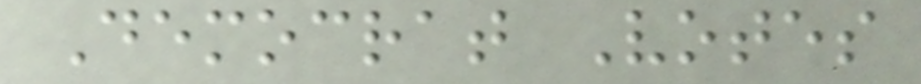Democrat Votes
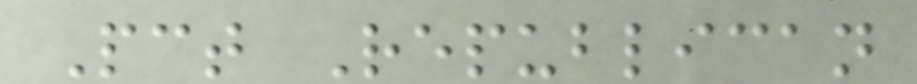Pct Republican
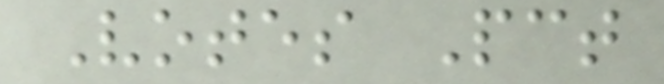Votes Pct
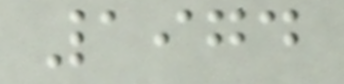1974
